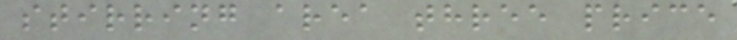stirring area three price
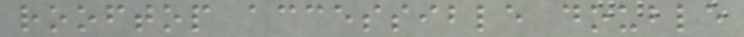rooftop accessible double
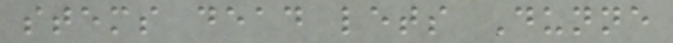stems dead lets Dunne
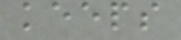keeps
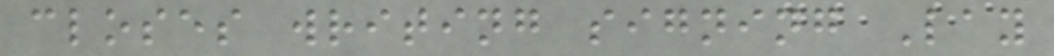closes writing signing Lay
